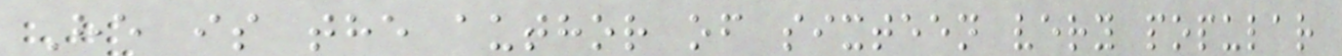He is the author of sixteen very popular
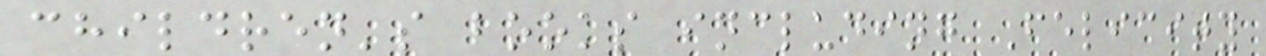children's books including Felicity
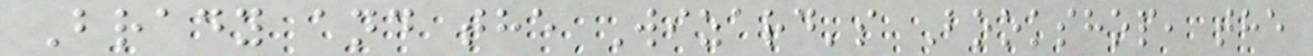Brady and the Wizard's Bookshop, the
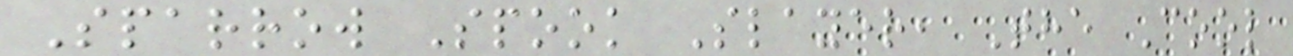Sparrow Spook Slayer, The Cool
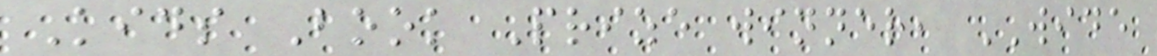Kids Book Prize winner, WIDE
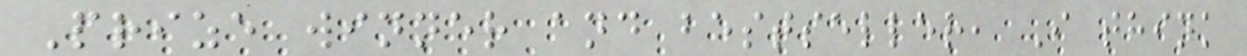Prize winner and bestseller, I think
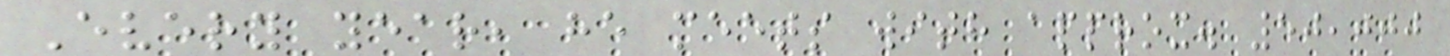Every year, he meets with approx. 50,000
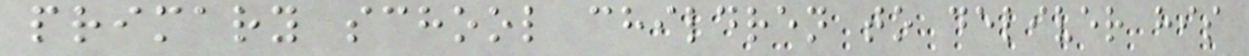primary school children to deliver his
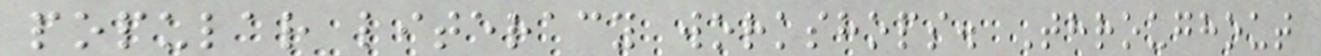popular literacy workshops. Throughout
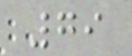79
